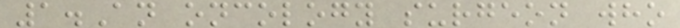1.An oncology surgeon who
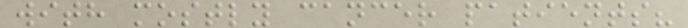with mostly cancer patients?
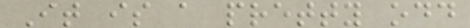It is a pretty odd
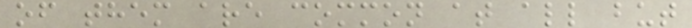of them are common at all but
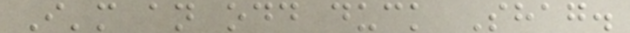I'm an odd duck Shag.
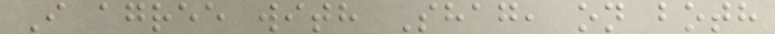I agree with Shag, on both
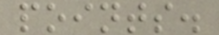points.
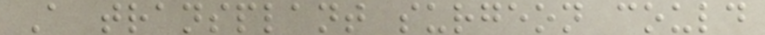A transplant surgeon could
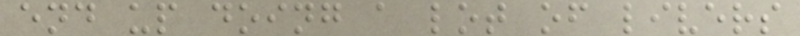end up doing a lot of livers
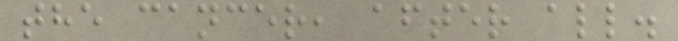the cancer, after all.
